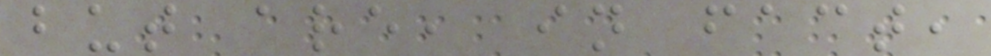but are, in fact,
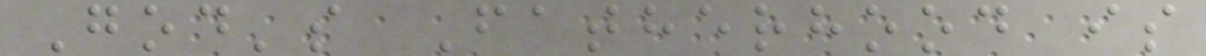God's Fatherhood is
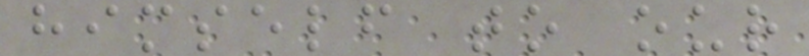himself to our
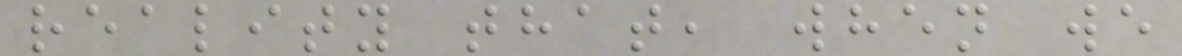reality that, when we
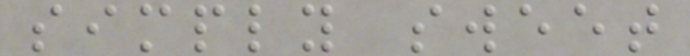simply sweet
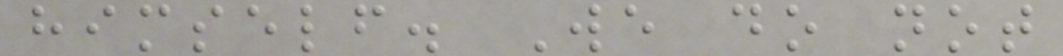himself. We do not
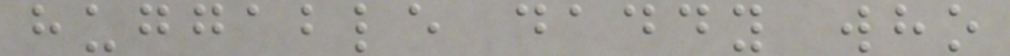huggable daddy who
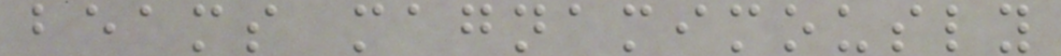beams magnamimously
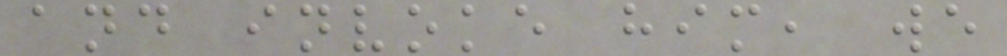and invoke him, we
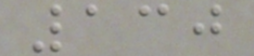130
